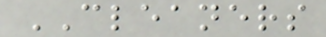CLEANERS
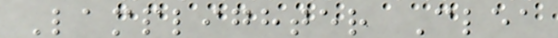Lamplighter Clea
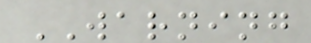WARNING
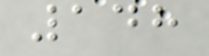148
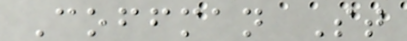Coffman St
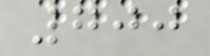700
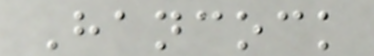Hancock
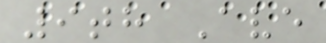9th Ave
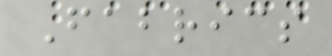Fabrics
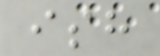ish
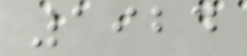1924
